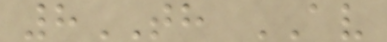8TH AV
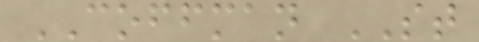COFFMAN ST
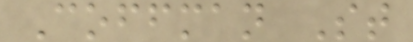Coffman St
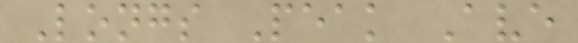Longs Peak Ave
